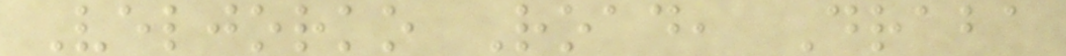Veljorko Road, Draba
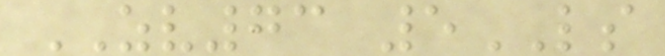ZV73 5LS
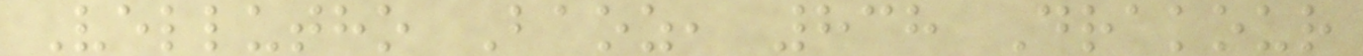Vellutho Baoz, 838 Drakour
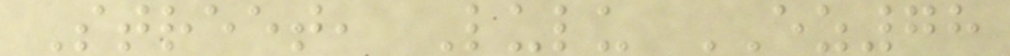Street, Lulu EZ78
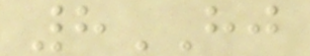8HJ
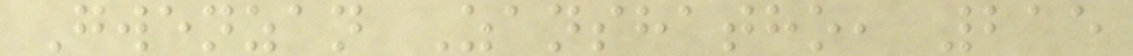Gwenzan Zanshatho, 215
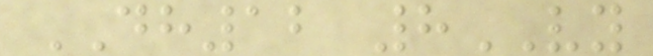DH12 8VY
